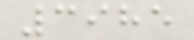3985
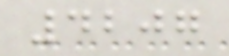4207
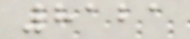8121
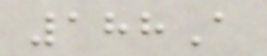188A
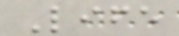Life
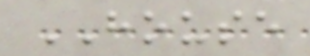HOUSE
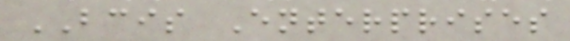BCIS Enterprises
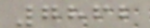7862
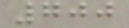700
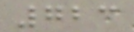723
